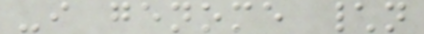-i genome \n
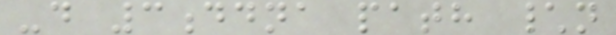-d 3ddna path \n
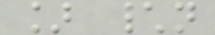] \n
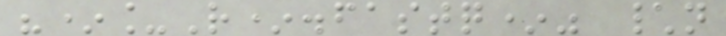"*_R*.fastq*" \n
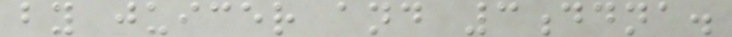by juicer and 3ddna.
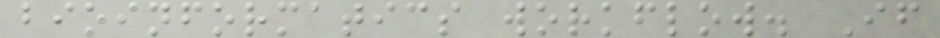bioinformatics workflow. If
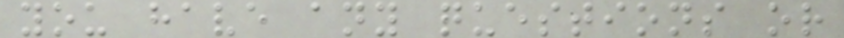you have any questions or
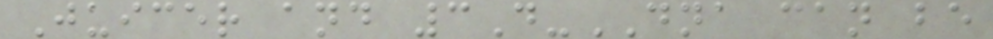Juicer and 3D-DNA can be
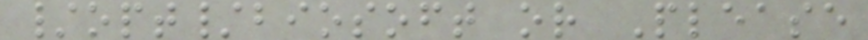/opt/biosoft or Please
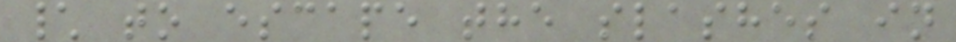\ to escape the slashes in
